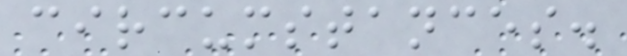circumstances.
